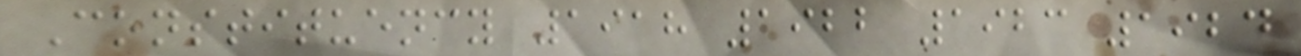Constituency 1918 1922 1923 1924
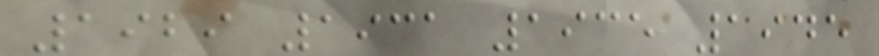1929 1931 1935 1945
